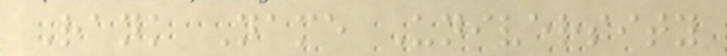Rank Name University
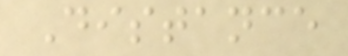Distance
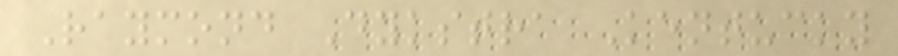Raymond Dykstra Kentucky
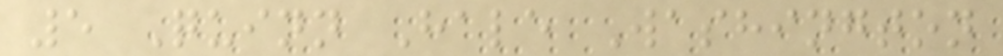5 Quinn Hale Washington
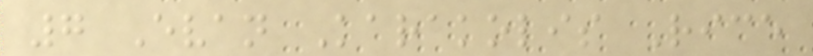7 Evan Karakolis Rice
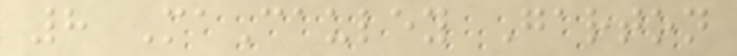8 MaCauley Garton
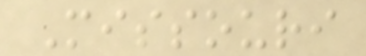Missouri
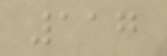117
